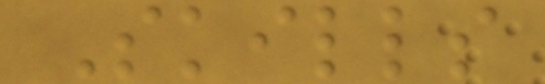Skills
